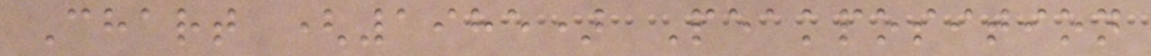Chart (1985) Peakposition
